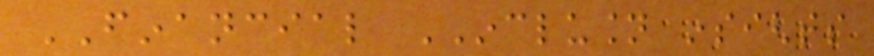FINANCIAL INCLUSION insights
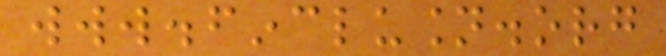www.finclusion.org
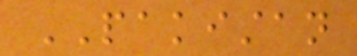PAKISTAN
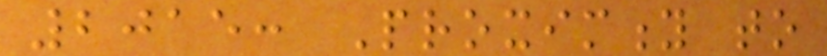2015: Proximity to
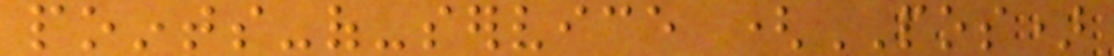points-of-service (POS)
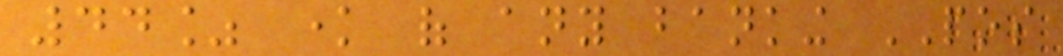44% know of any banking POS
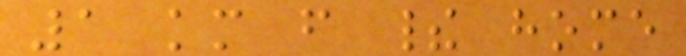1 km from their home
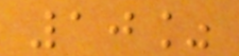10%
